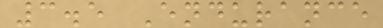3.5 Endurance
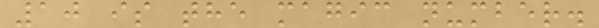10 is the magic number.
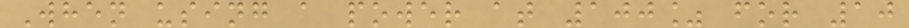When using a power at 100% for 10
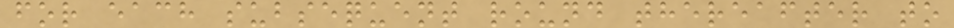for each subsequent round thereafter to
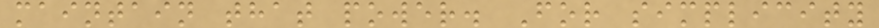maintain that power. For simplicity
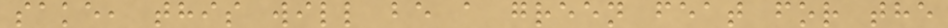sake, this will be a green feat for the
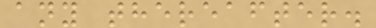any thereafter.
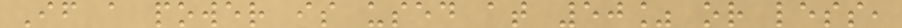If a power is used at 50% or less,
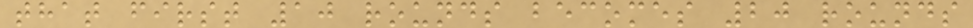that first 10 rounds becomes 20 rounds
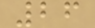26
